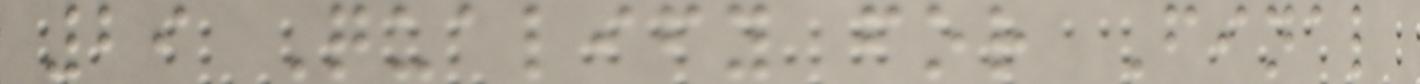29 Qualify for Final
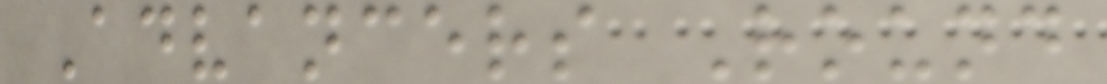Advancers Round
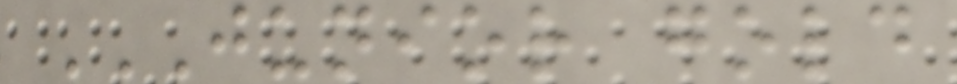JUNIOR GOLD
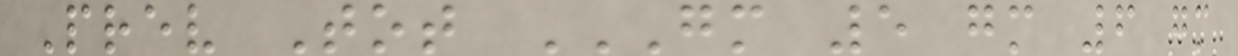Prev Tot GM 5 GM 6 GM
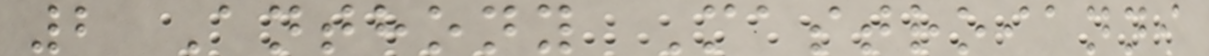2 Anthony Mastroianni
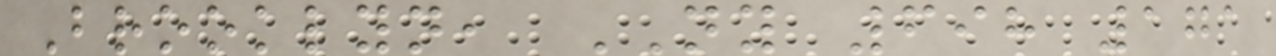Brooklyn, NY 698 171
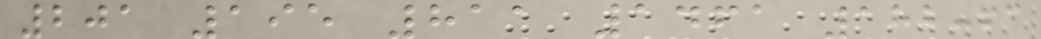201 195 811 1461 182.63
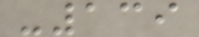-139
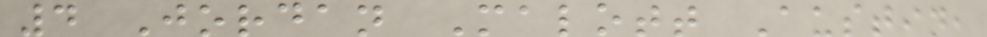4 Jordan Malott Austin,
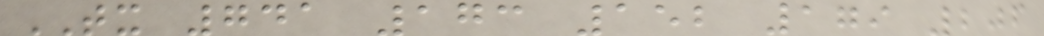TX 741 173 152 179 206
